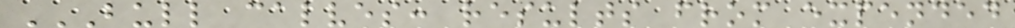BULL CALVES: RESULTS FROM EXPENDED
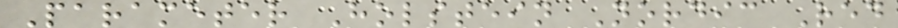Parameter Holstein Nordic Red
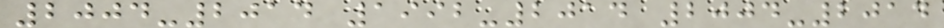2004-2014 1992-2014 2004-2014
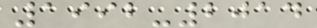1992-2014
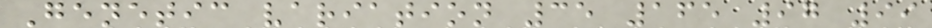Genetic variation 35 165 97 99
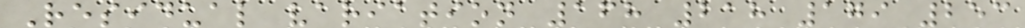Residual variation 168 218 179 253
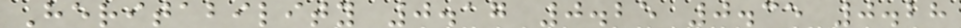Heritability 0.17 0.25 0.35 0.28
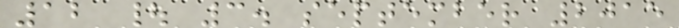12 | 3. september 2015
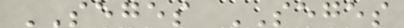SEGES SEGES
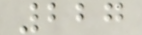227
